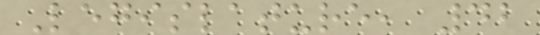Legislature, 42
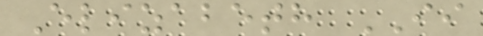Elizabeth II
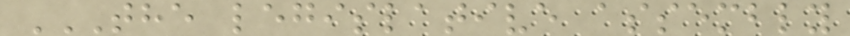THE LEGISLATIVE ASSEMBLY
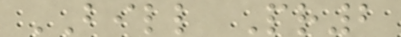BILL Pr2
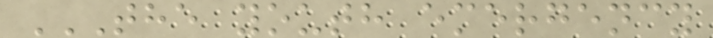THE YOUTH EMERGENCY
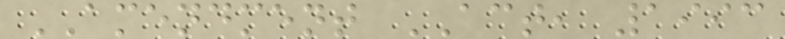AMENDMENT ACT, 1993
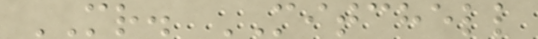MR. MITCHELL
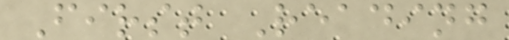First Reading
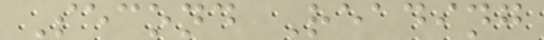Second Reading
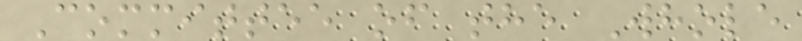Committee of the Whole
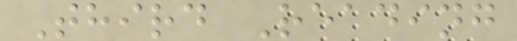Third Reading
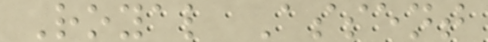Royal Assent
